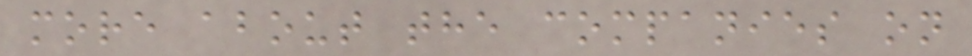more about the companies on
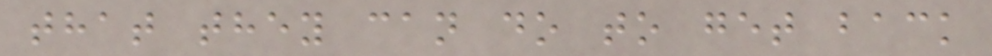that they can do to get back
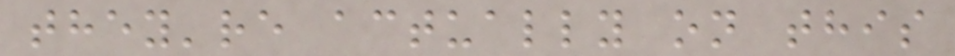they're actually on this
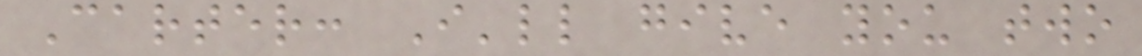Carter: I'll give you two
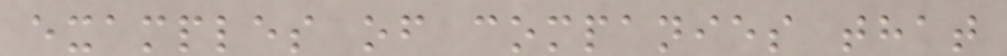examples of companies that
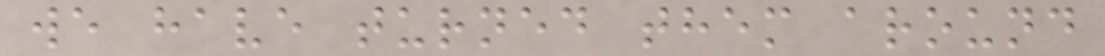we have turned them around
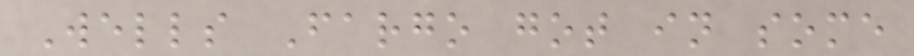Wells Fargo got in some
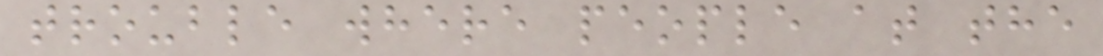trouble where people at the
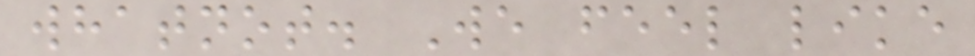whatnot. We feel like
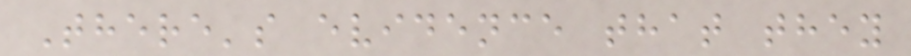There's evidence that they
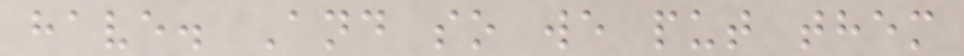have. And so we put them
